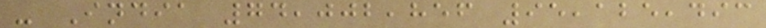- India 74,002,856 95,125,493
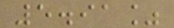5.91%
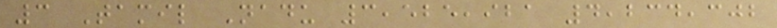3 Tamil Nadu 3,525,921 4,234,302
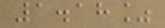1.18%
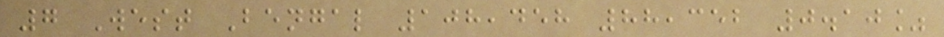7 West Bengal 108,458 88,352 0.10%
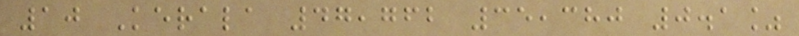10 Kerala 47,762 35,380 0.1%
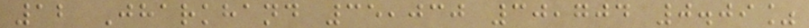12 Jharkhand 35,030 30,704 0.09%
